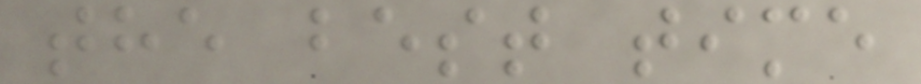the best time
